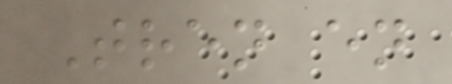Tren en
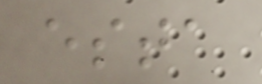esta
